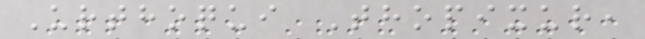Urthoqui Thopixur,
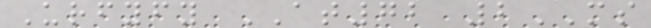Urfyfy AT72 2MS
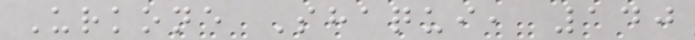Urkone Shaqui, 140
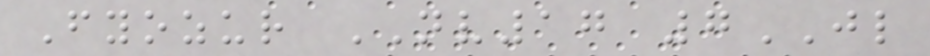Fyozur NV17 7JL
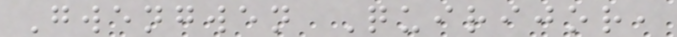Gwengwen Quirijor,
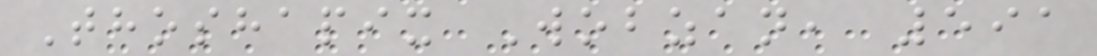Thoshapix Wobzan, 591
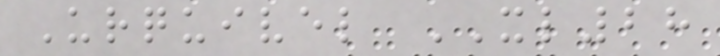Urquivel XL28
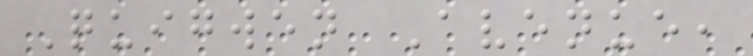Quigwen Avenue,
